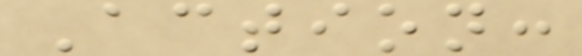Action:
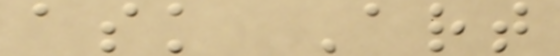ask Art
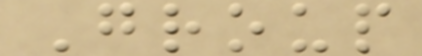Group
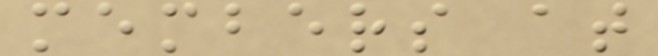members at
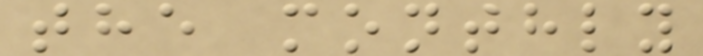the monthly
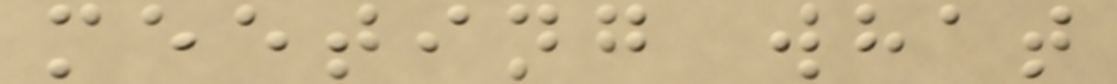meeting what
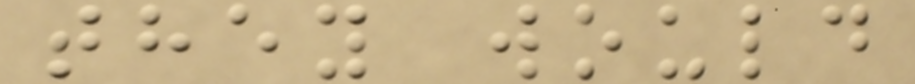they would
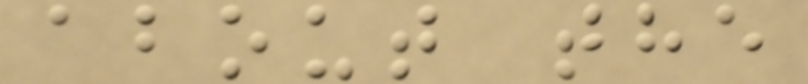about the
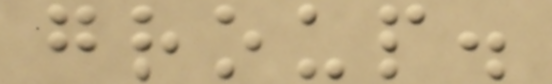group.
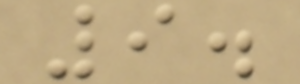9.
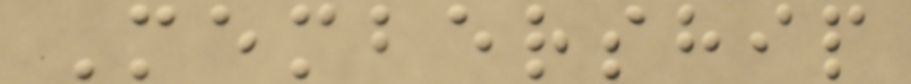Membership
